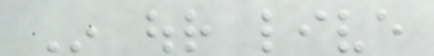In our live
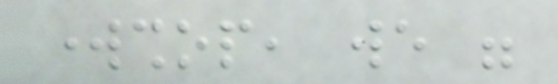workshop, we were
